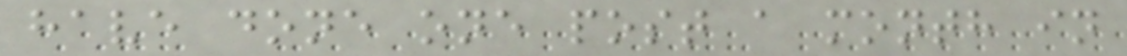have done one post a month in
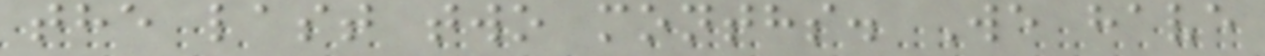the last two months. We have
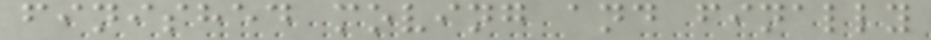finished moving and finally
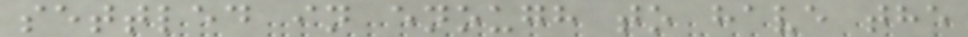settled in enough to have the
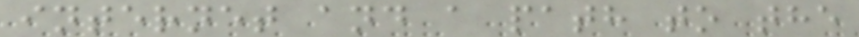internet and a path to the
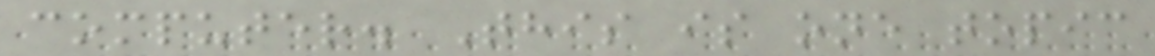computer. This is one topic
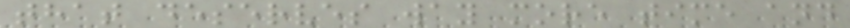that deserves way more time and
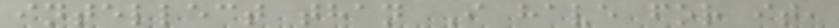intellect than I have for it,
